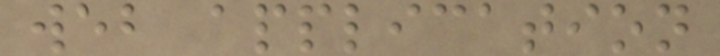web application
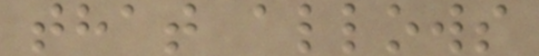that allows
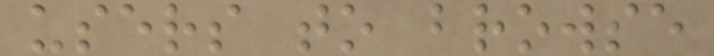users to browse
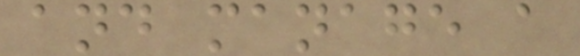and manage a
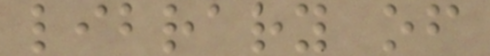library of
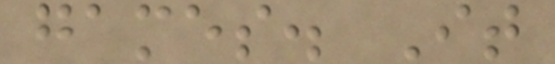games. It
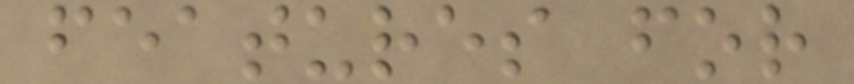features for
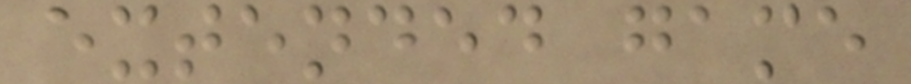extended game
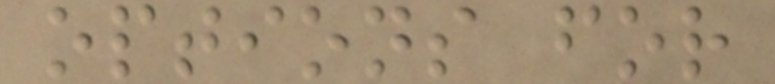options for
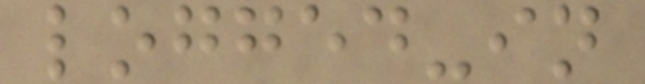logged-in
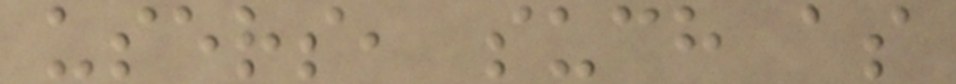users, such as
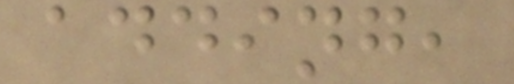adding,
